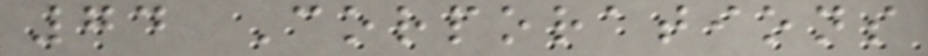74 Corporations
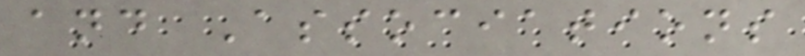and Associations
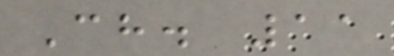Ch. 11
